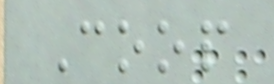Coop
